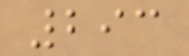293
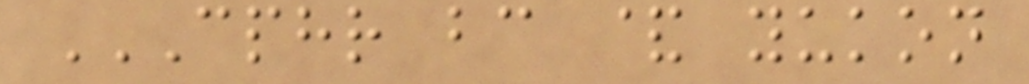CPHR BC & YUKON
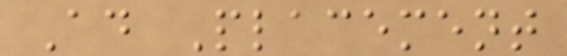Ad Placement
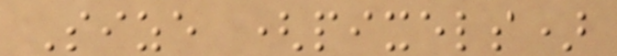Size (pixels)
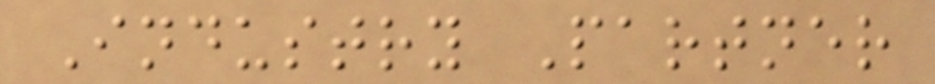Industry Partner
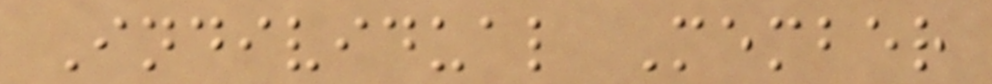Individual Member
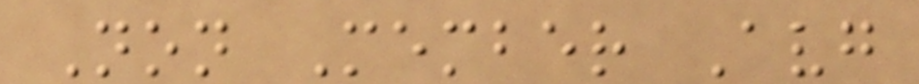Non Member Avg
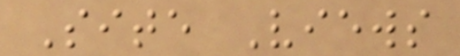Site Views
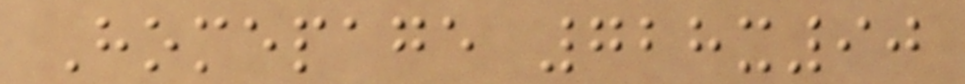Homepage 728x90
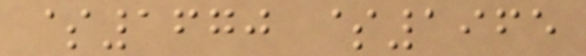$1670 $1965
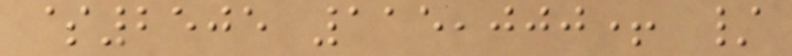$2505 115,000+ /
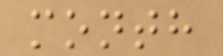month
